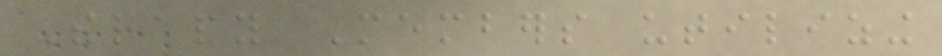Therapy Members utilizing
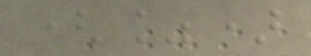(%)
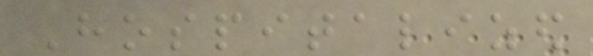Hospitalized
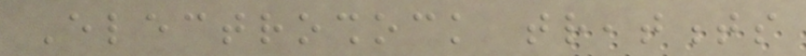Electroshock treatments
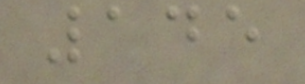145
